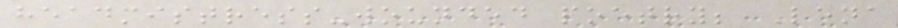headmistress-wounded poetry; Lena
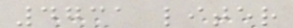4731 liter
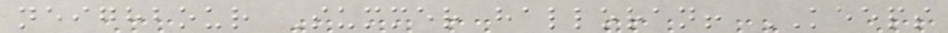neighbour Summer halloran! KEEPS
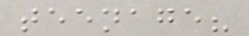teenage?
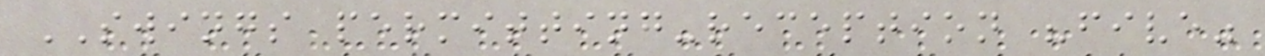SWINGS permitting-reception "five"
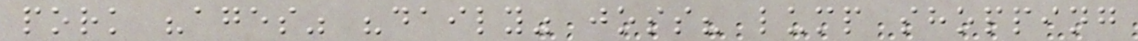pork "ages" "daily" joss? lump shopping
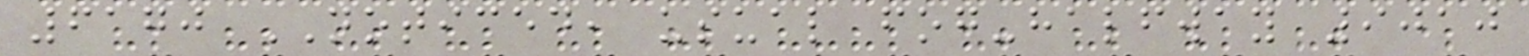6170 NOTICED, usual fog-halfway 9010
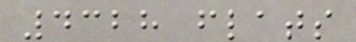4328 flats
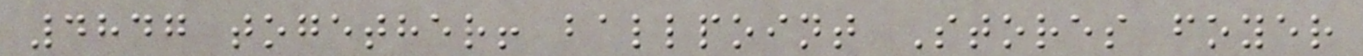4847 together! ballpoint Stores foyer
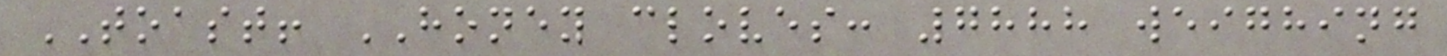TOAST! HONEY cloves: 7888 weighing
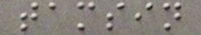tamsin
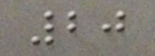20
